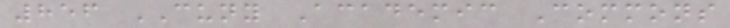856 CUNY Academic Commons
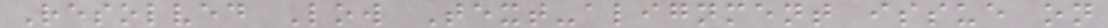Resolved Low Text-alignment issue on
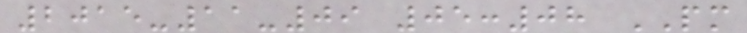2015-11-09 05:08 PM
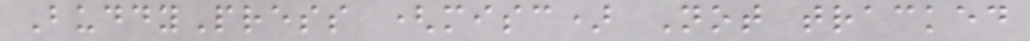BuddyPress (misc) Not tracked
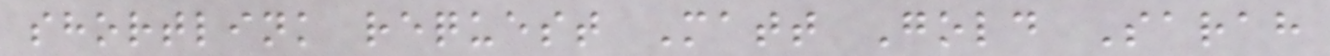shortlink request Matt Gold Sarah
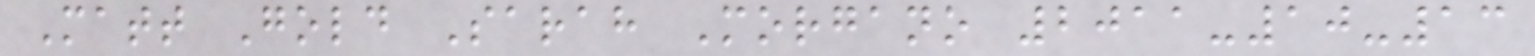Matt Gold Sarah Morgano 2011-10-13
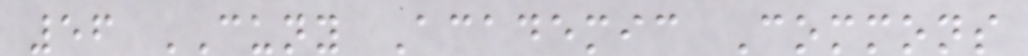56 CUNY Academic Commons
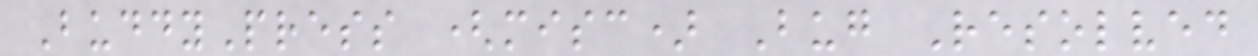BuddyPress (misc) Bug Resolved
